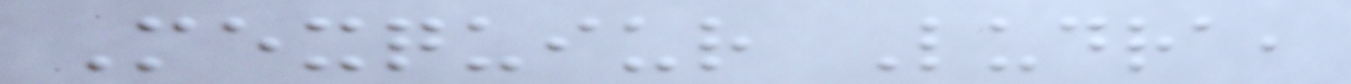Mexquiur Ludra,
